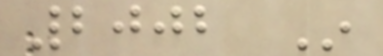2002 In
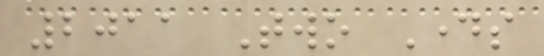2011 Two Days
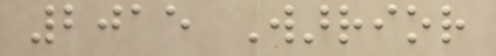2015 Warrior
